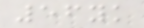56yk
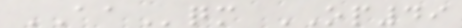AAqm OP49
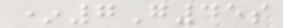*7G45s
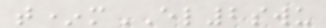t*mEL2swu
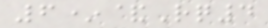6*&Rq4
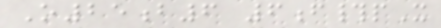O25b6 6f#pX
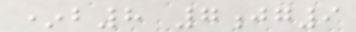*b8 7jg9
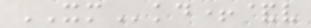XMkd+&v
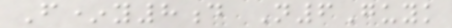F*y8d N6Guyk
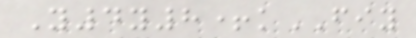Y4y8+kFIY
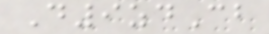D9zdCb
